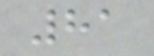81
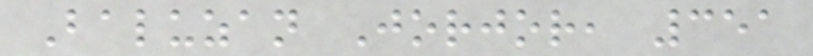Baluzan Jorjor, 351
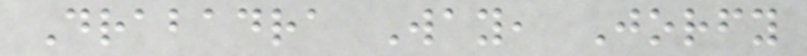Drabadra Way, Jorfy
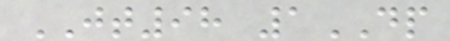JT98 1DP
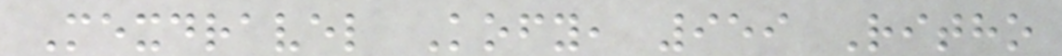Mexdravel Kofy, 959 Ritho
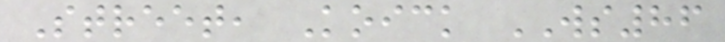Street, Koick WS86
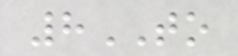8TO
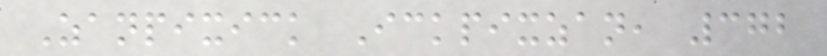Zanpixick Ickpixzan, 372
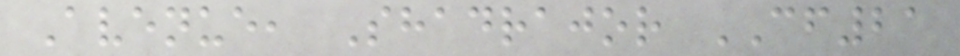Avenue, Shadrajor CF21
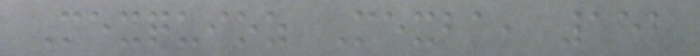Mexquioz Mexba, 152
